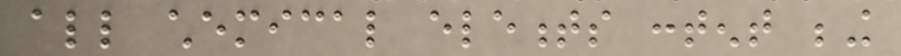all chemical elements content being
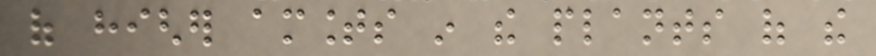of higher amounts in the plants of the
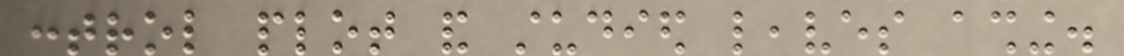control plot and studied leaves ashing.
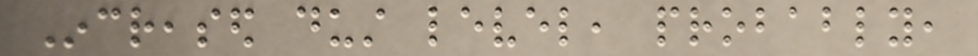Increased dust level, probably,
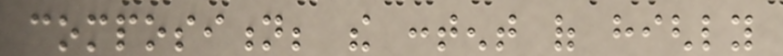composition; the content of highly
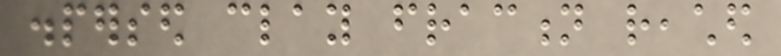dispersed clay fraction reached
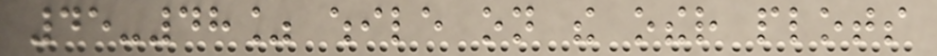45-48% while on the other plots
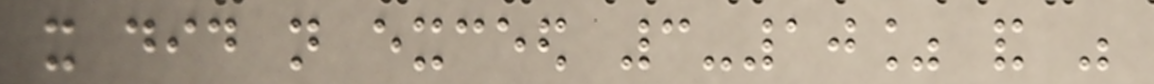it did not exceed 3-10% and was
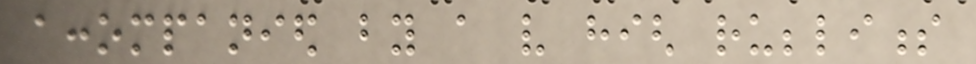accompanied by a very high rubbliness
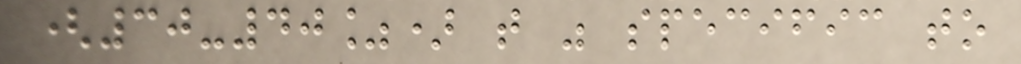(30-40%) that was specific to
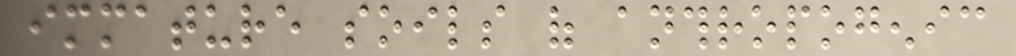immature soils of anthropogenic
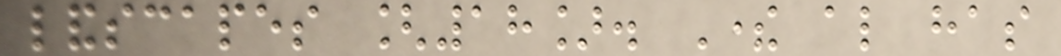landscapes [18]. There also has
